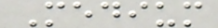Medium
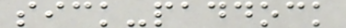sick-paddock
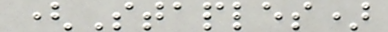(Staples)
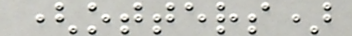(otters)
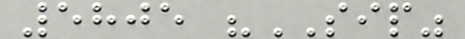5805 "SIP"
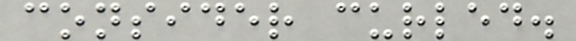consider curled.
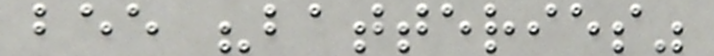bee "batteries"
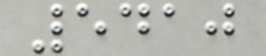5410
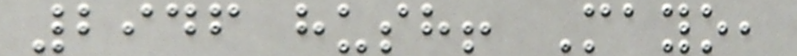2946 hush! Mayo,
